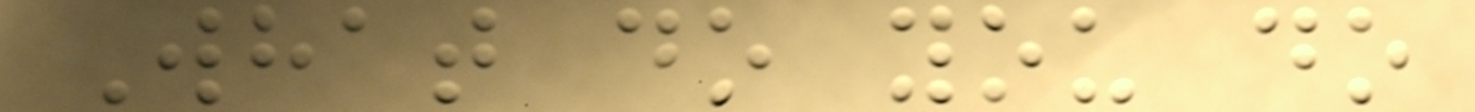What do you do
